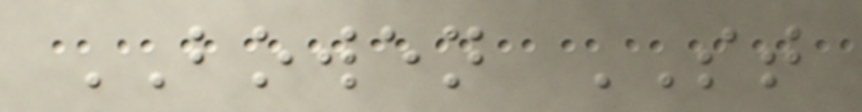BOWEN ST
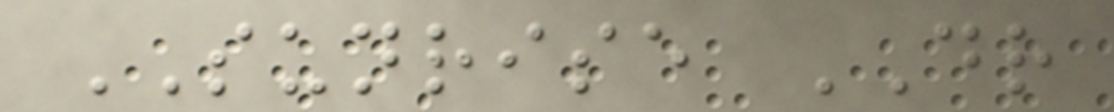SUNRISE DR
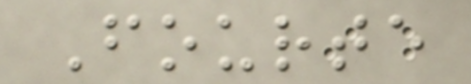Fourte
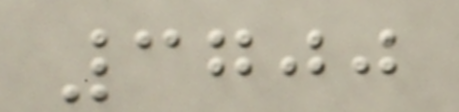3700
